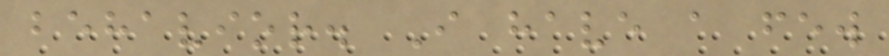behavior. I have a few
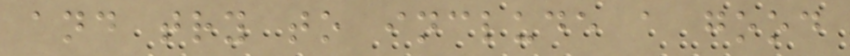and try to include a good
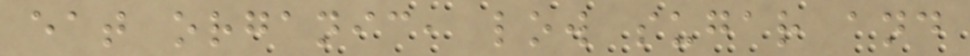eat organic, low sugar and
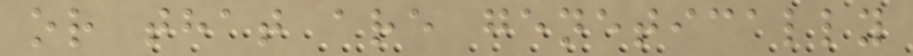or that are genetically
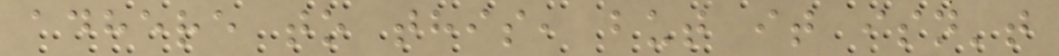adhere to this, but it isn't
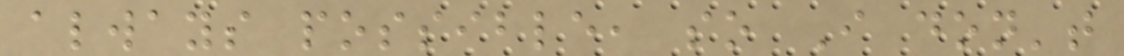always possible, so I don't
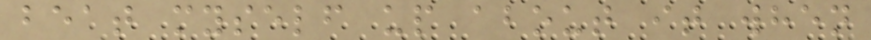beat myself up about it when
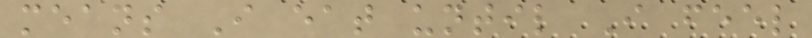means I eat until I feel
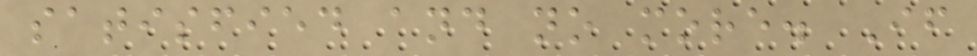satisfied and no more. If
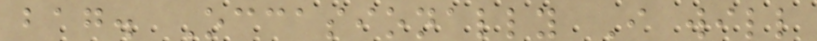bag. Occasionally I will
